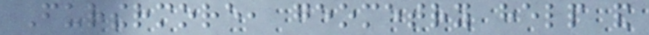Furthermore, geometry help and
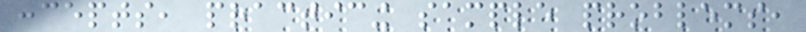concepts, practicing sample problems,
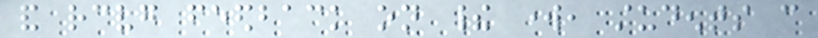and receiving feedback on their work, students can
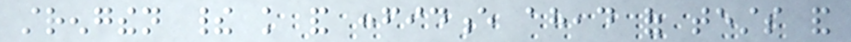strengthen their knowledge and confidence ahead of tests and
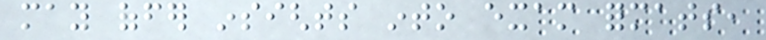may offer insights into exam formats,
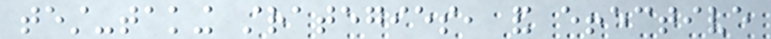test-taking strategies, and effective
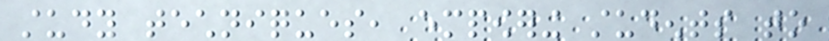study techniques, empowering students to
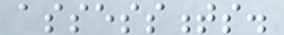assessments.
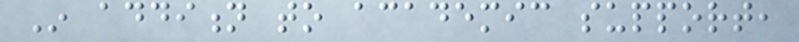In addition to academic support,
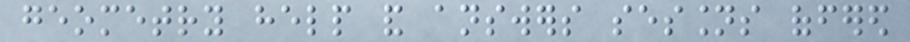geometry help and answers sessions offered
